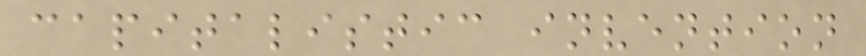capitalistic invention
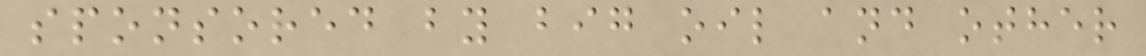sponsored by big oil and other
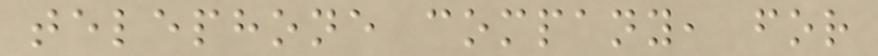telephone company, for
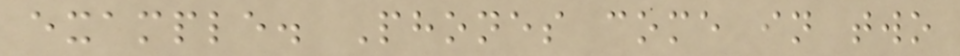example. Phones come in two
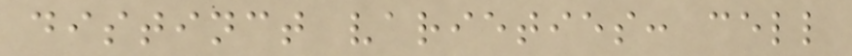distinct varieties: cell
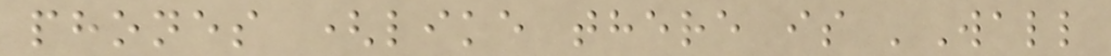phones (like there is 'Wall
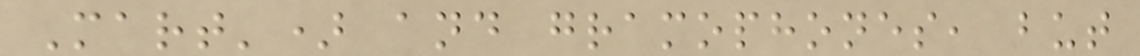Mart') and gramophones, but
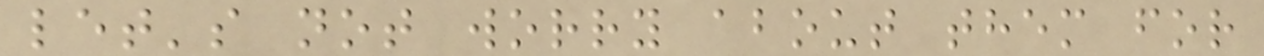let's not worry about them for
